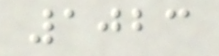1023
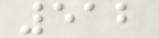512
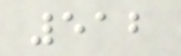512
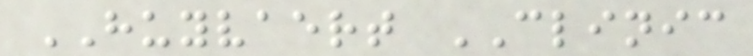HUYVAERT CLINIC
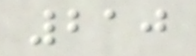210
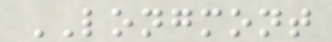LONGMONT
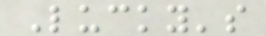Lucky's
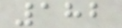182
